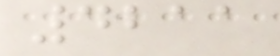4211
